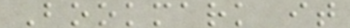Bookmark it
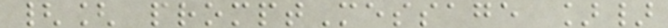{[ promptMessage ]}
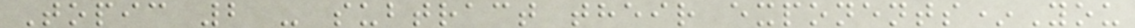Topic 2 - subtract their exponents*You
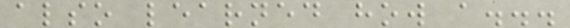also learned how a...
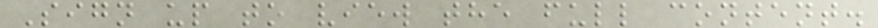Sign up to view the full content.
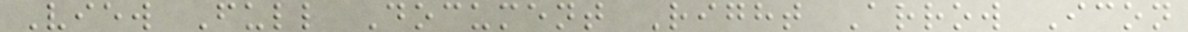View Full Document Right Arrow Icon
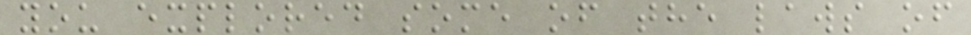you explored some of the laws of
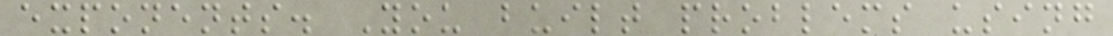exponents. You built problems using
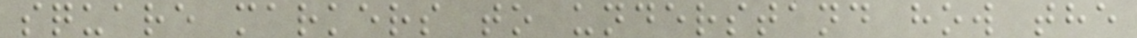square markers to understand how the
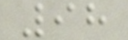98
